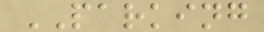PARKING
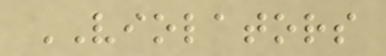VIOLATORS
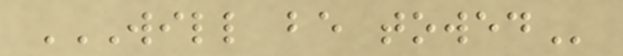WILL BE TOWED
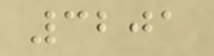3201
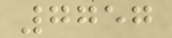7757
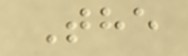The
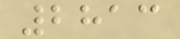2813
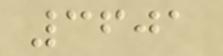3601
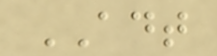ADT
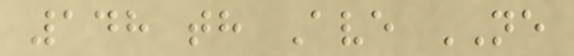148 th Ave NE
